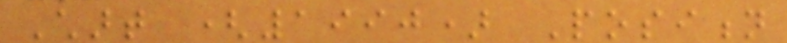Chart (1990) Position
